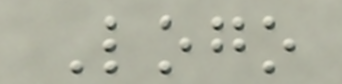Logo
